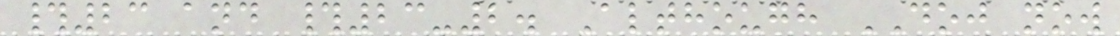#23 and #23-2. Although DOJ now
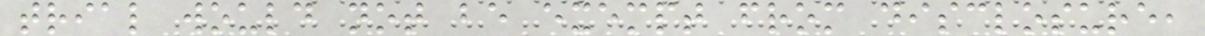trial would not be exempt from disclosure,
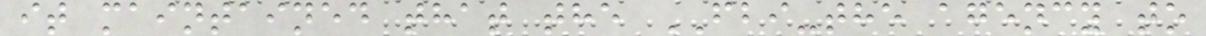it maintained that the FBI-the agency to
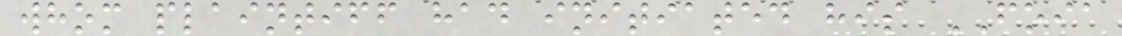whom plaintiff had initiated his FOIA
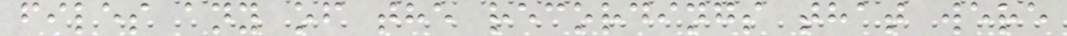files any of the recordings that were
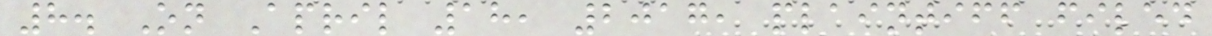8. On April 18, 2017, plaintiff filed
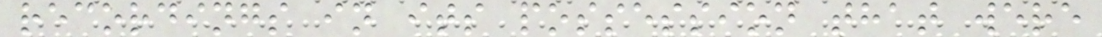recordings in its possession that were
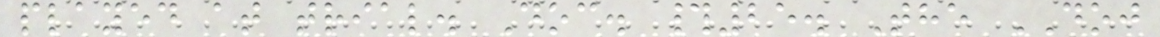played at trial. Doc. #25. The DOJ
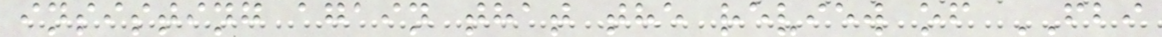insisting again that the review of FBI
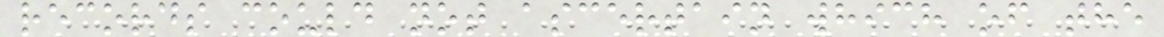records could not ascertain which of the
